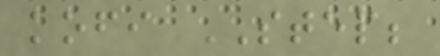kofi STEP;
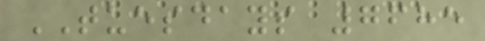TUESDAYS 7685
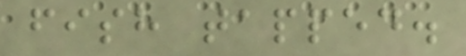fish tapped.
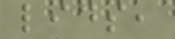lids,
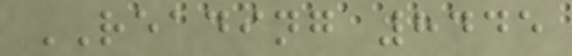READING 8445
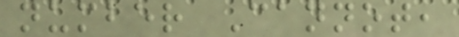number Cannot,
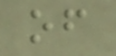of
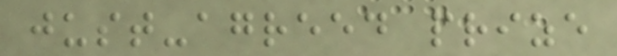just-agreed prize
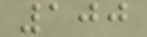100
